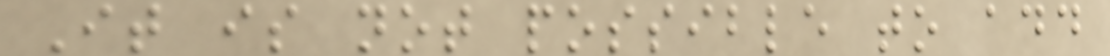It is not possible to add
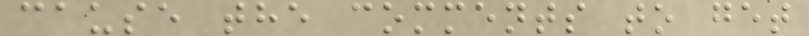cause the comments to get
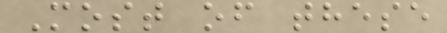Most of these
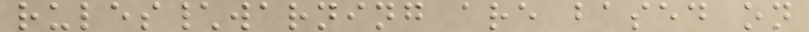rules\warning are based on
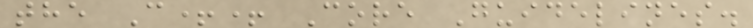the C++ Core Guidelines.
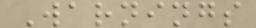Warnings
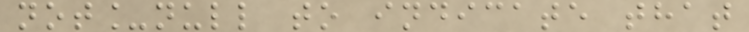not_null to indicate that
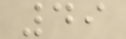49
